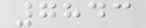7843
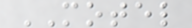MOTEL
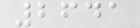2641
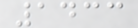1433
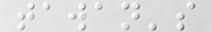tawan's
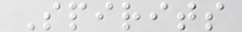Spirits
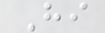Hi
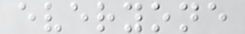everyone
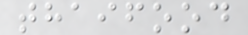thaifood
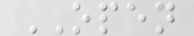OPEN
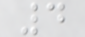4
